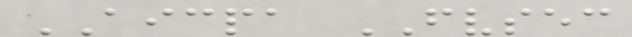AICPA FVSEC
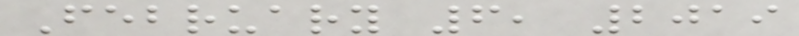February 6, 2019
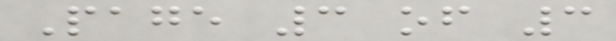Page 3 of 3
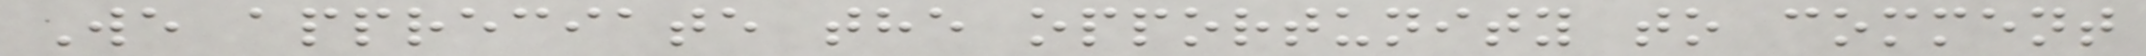We appreciate the opportunity to comment
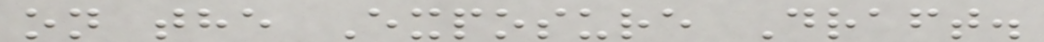on the Exposure Draft.
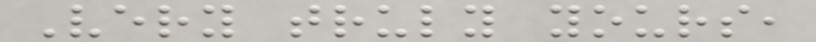Very truly yours,
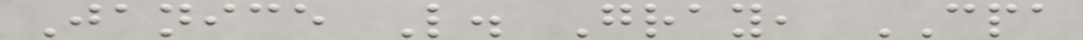Janice L. Gray, CPA
